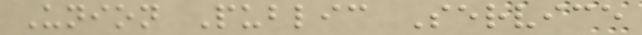Union Public Service
